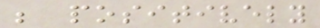be positively
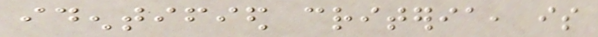identified criteria, is
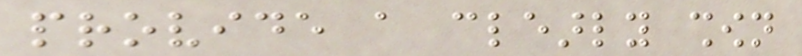provide a clearly shown
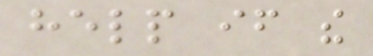help if the
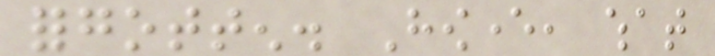forgotten. However, what
